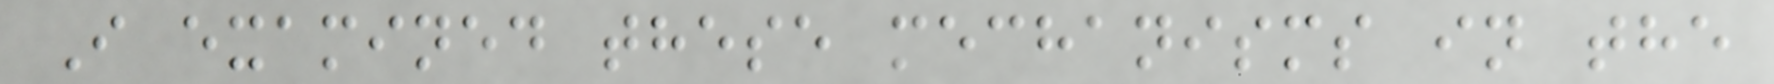I examined these mechanisms in the
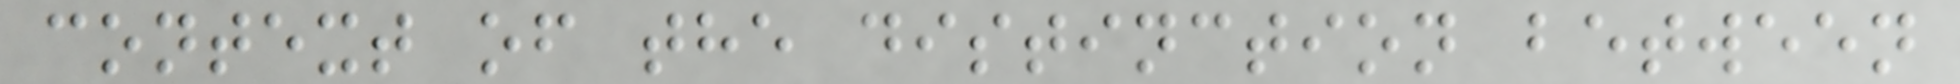context of the distinction between
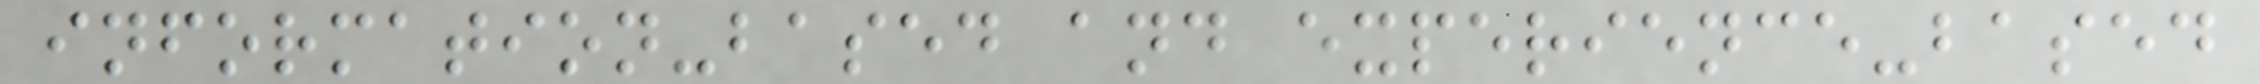information-based and experience-based
